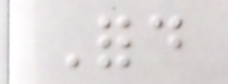Ford
